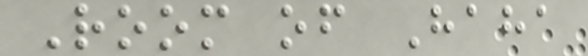Room of Haha
